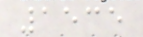1535
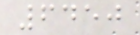6450
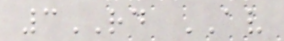3RD AV
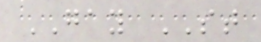GAY ST
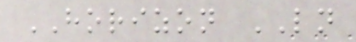HORIZON LN
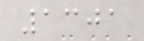1301
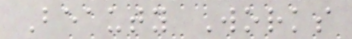Beauty Works
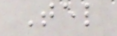Tel
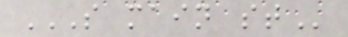S MAIN ST
